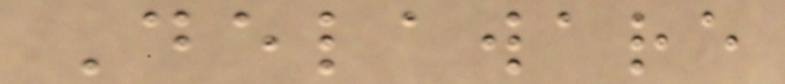Delaware
